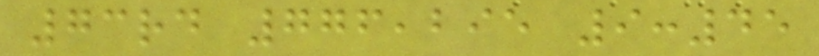73rd 776,295 9:45
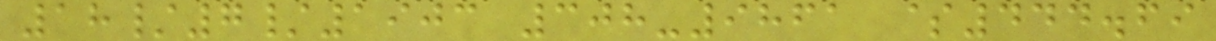18/7/1903 308-9861 $444.69
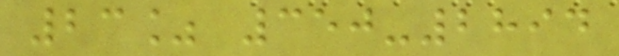23% 350-2894
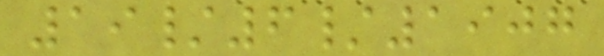19/6/1907
